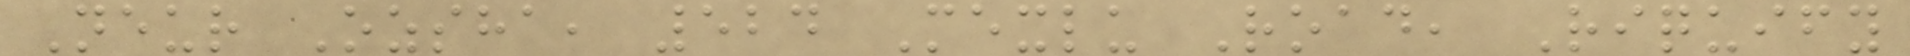Neur Ozsha, 524 Mexlu Road, Riquify
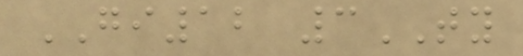GI12 3TY
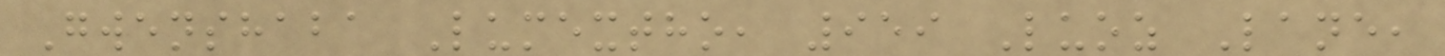Gwenshaba Lumextho, 959 Luoz Lane,
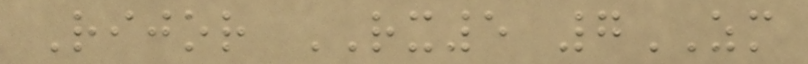Rijor RX5 7ZM
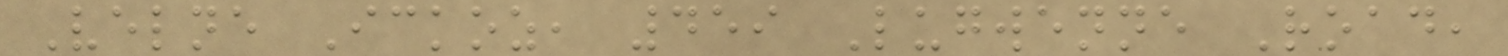Velne Ickoz, 459 Lugwenne Road,
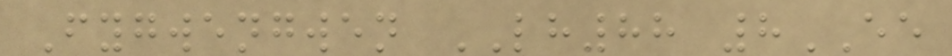Fygwengwen LH88 8EE
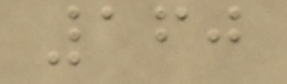160
